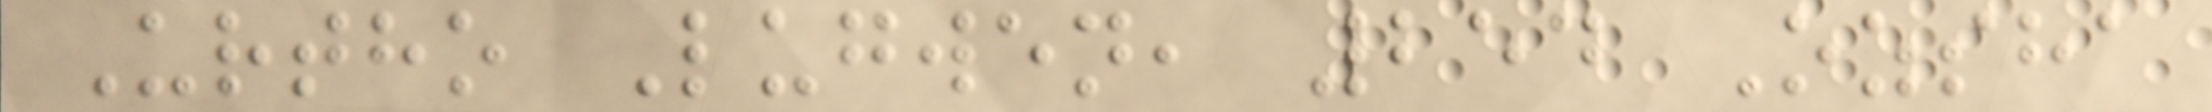Urtho Lugwen, 254 Ozsha
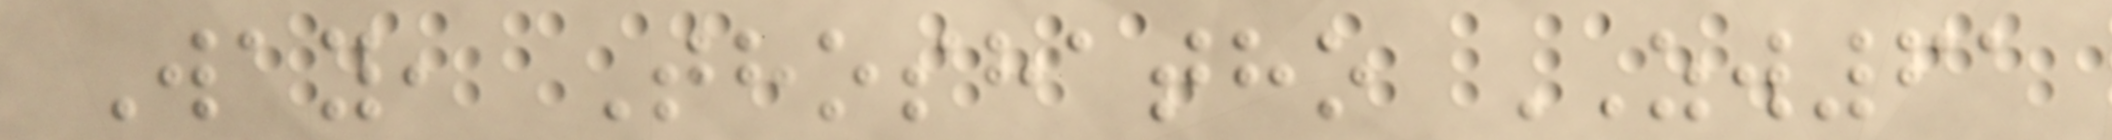Way, Thoshatho ZW61
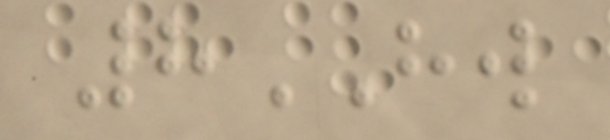8HW
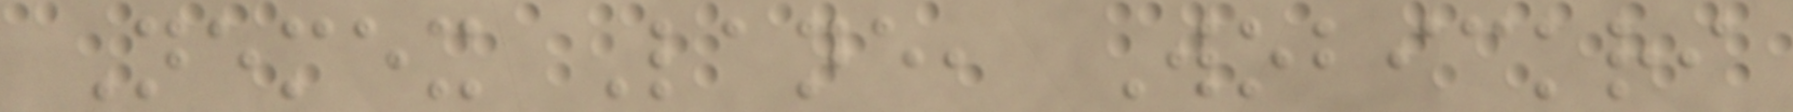Nemex Lane, Wobickri
